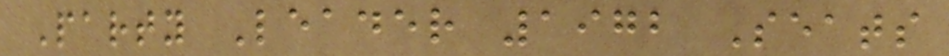Party Leader 1972 Seats
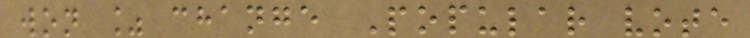won % change Popular vote
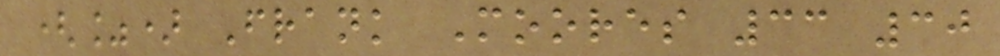(%) Frank Moores 33 30
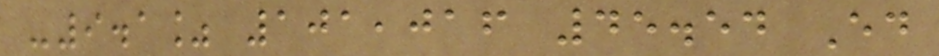-9.1% 101,016 45.54 Ed
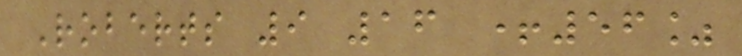Roberts 9 16 +56%
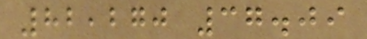82,270 37.09
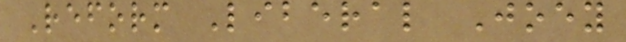Reform Liberal Joey
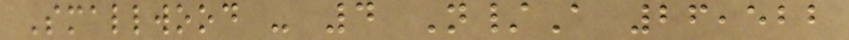Smallwood - 4 N/A 26,522
